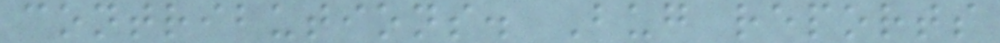contributions. Bug reports
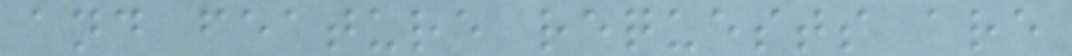and feature requests are
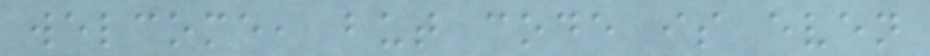welcome, but code is even
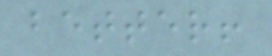better!
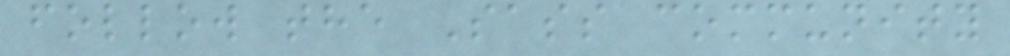follow the Sass community
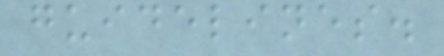guidelines.
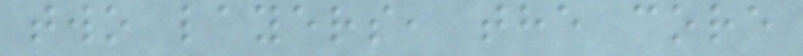two layers, the core
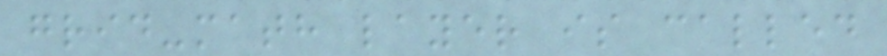grid-math layer is called
